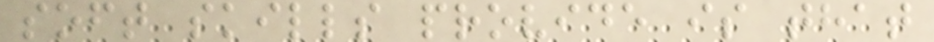soft skills provide is that
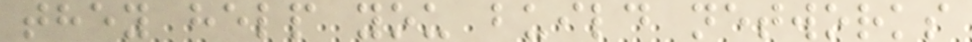they help you build networks
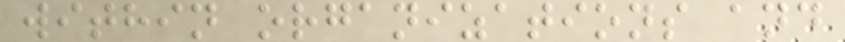within organizations and
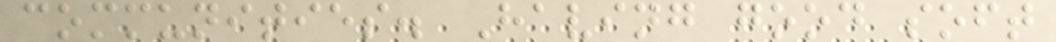communities. Having good soft
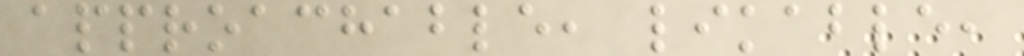approachable, likable,
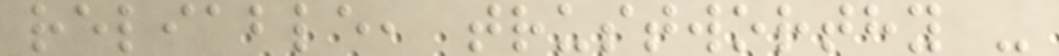reliable, trustworthy -
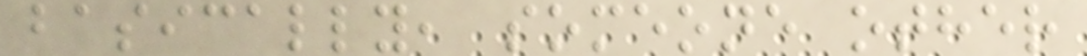basically, someone other
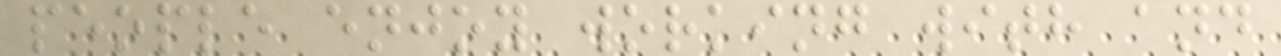people enjoy working with and
